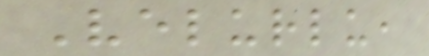Velurlu,
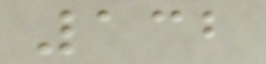132
